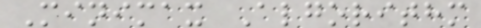Minimax Algorithm
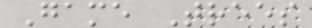Game Trees
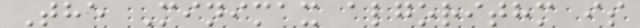The Minimax algorithm is
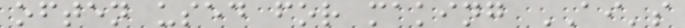often used for making AI's
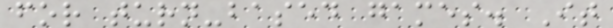for turn-based games. It
